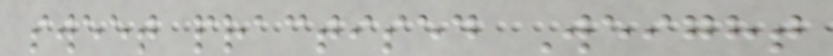sweet practised Weight
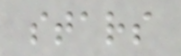stars
